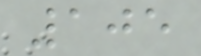105
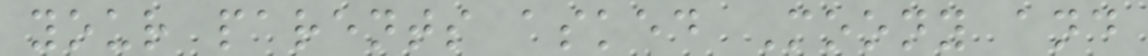your parents asked Moony and
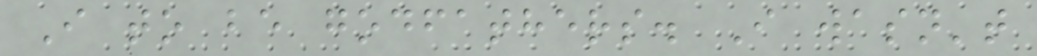I to be godfathers. I wasn't
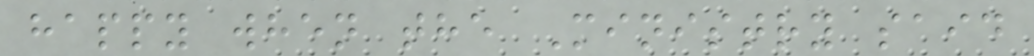happy when the Ministry said
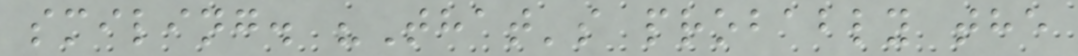smiling. "That's probably the
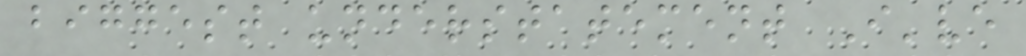biggest understatement I've
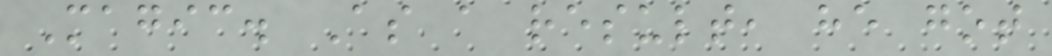Magic. As a result, he got
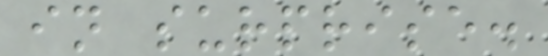in surprise.
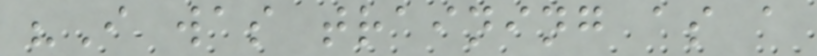"I was training as a
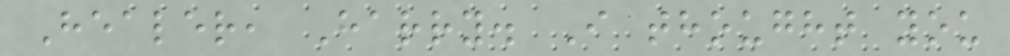Healer, Harry. I thought you
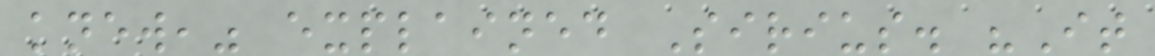knew," explained Sirius. "It
